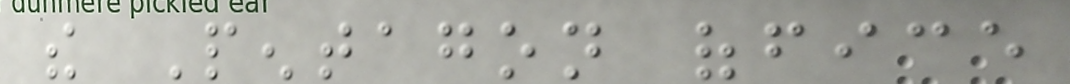the Pentagon office
